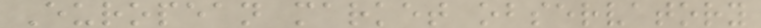European market observatory
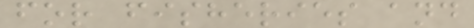for fisheries and
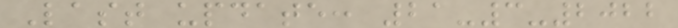Last update: 21-3-2022
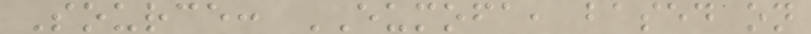Source: EUMOFA, based on
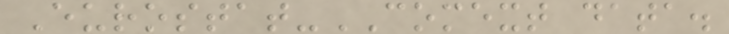Eurostat-COMEXT data.
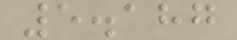5.187
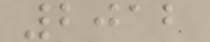2012
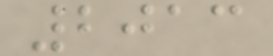2013
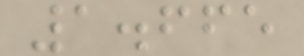1.665
